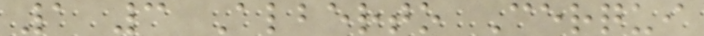1 3 Alberto Cerqui
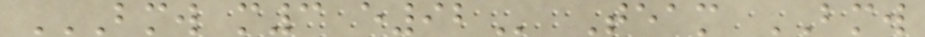BMW M3 E92 Team BMW
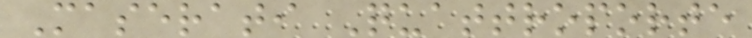Maserati Quattroporte
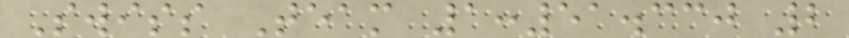Swiss Team 1:51.330 2
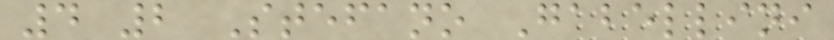4 2 Stefano Gabellini
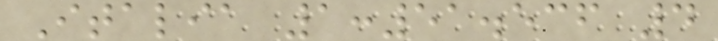Italia 1:51.536 4
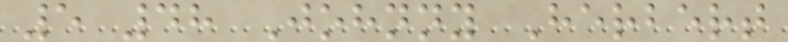5 48 Johnny Herbert
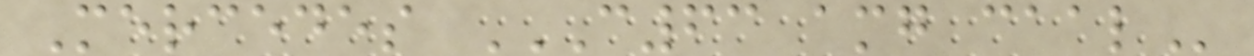Mercedes C63 AMG CAAL
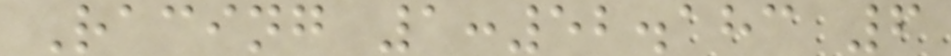Racing 1:52.183 6
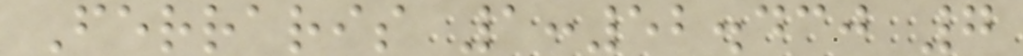Ferraris 1:52.430 7
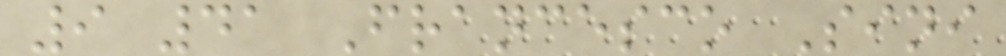9 41 Francesco Sini
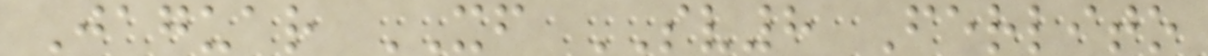Jaguar XF SV8 Ferlito
